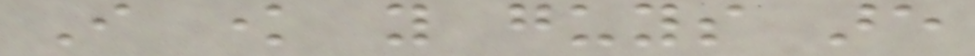I know you guys are
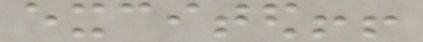excited!!
